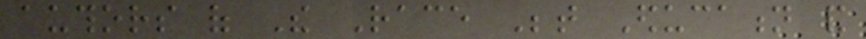authors of The Race Between Education and
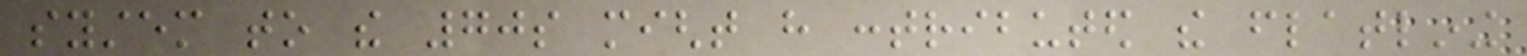system to the 70s might have contributed the flatlining
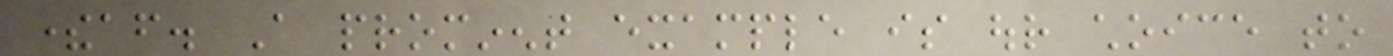thereafter. A prominent example is our choice to
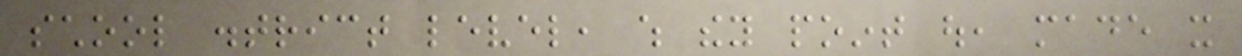school district level, which they point out, made it
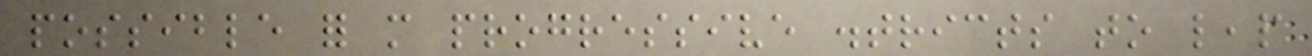possible for more progressive districts to leap
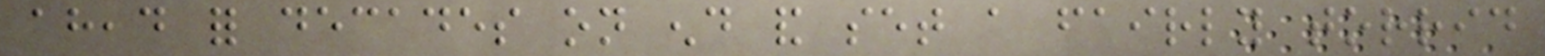ahead for decades on end and set a fairly torrid
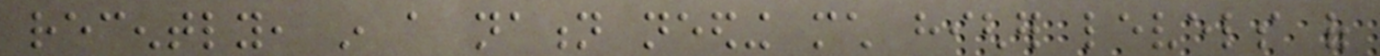recently, in a nation needing much higher levels of
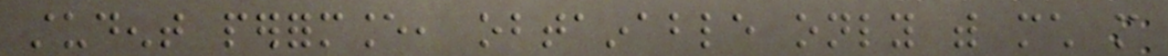student performance, obtainable only with much more
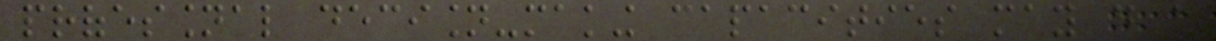professional decision-making capacities may do a
